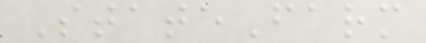StateFarm
